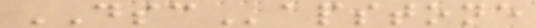DSCapstone
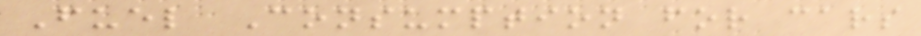Fuel Consumption for cars
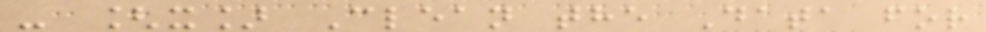- [x] Clean the Data for
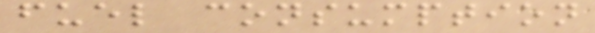fuel consumption
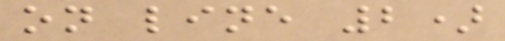on line 2)
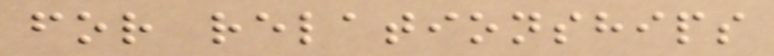for relationships
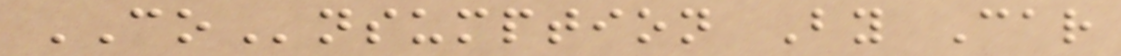COnsumption By Car
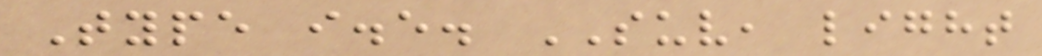Type i.e. SUV, light
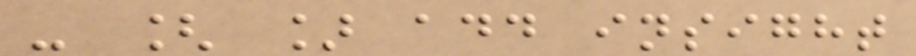- [ ] add insight
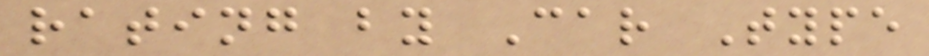rating by Car Type
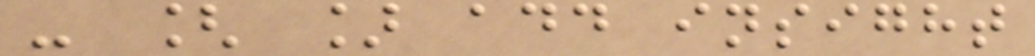- [ ] add insight
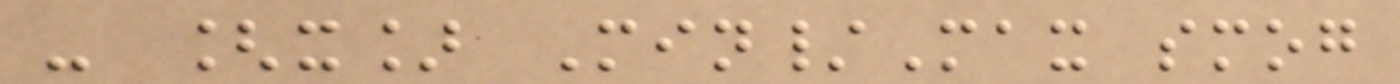- [x] Min/Max smog
